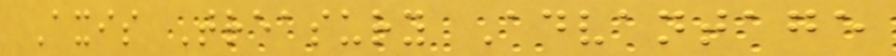Axis Treasury Advantage
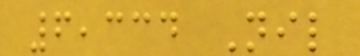6,334 Nil
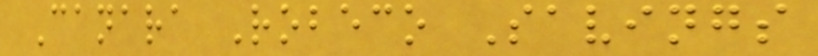Canara Robeco Savings
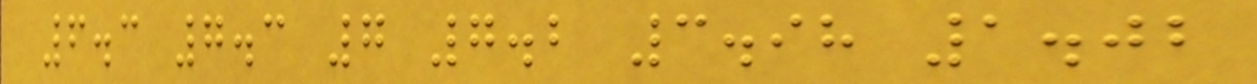6.3 7.3 7 7.2 3.98 1.02
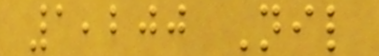1,200 Nil
